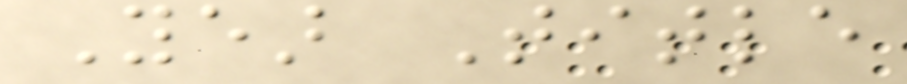Year Title
